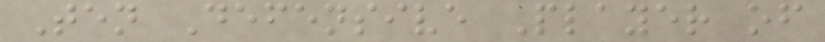Ten Defensive Player of
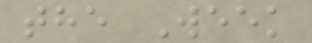the Week
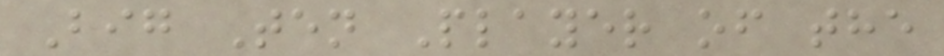Big Ten Player of the
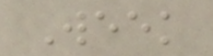Week
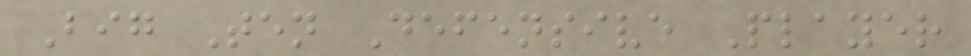Big Ten Defensive Player
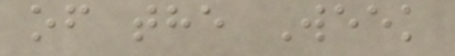of the Week
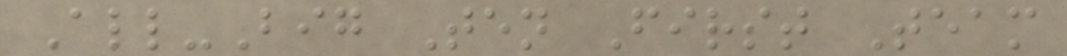All-Big Ten First Team
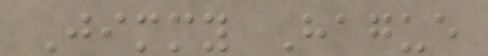Jimmy Hague
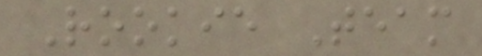Rookie Team
